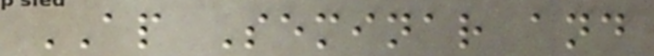AP Seminar and
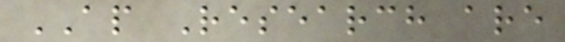AP Research are
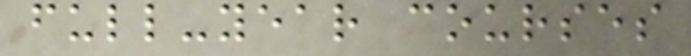full-year courses
